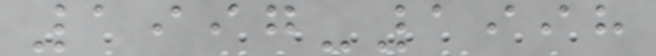1997-1998
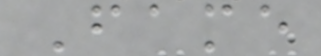Fame
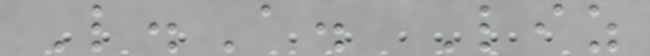L.A. Liz
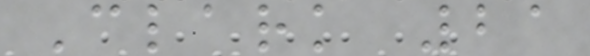Clark 21
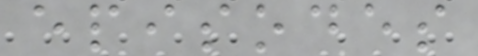episodes
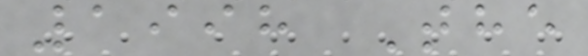1998 The
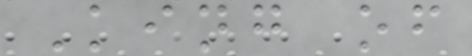King of
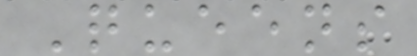Queens
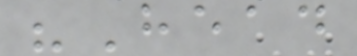"Head
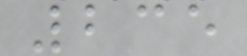235
